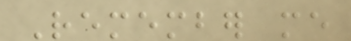Remember me
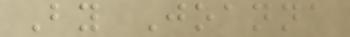By Joanna
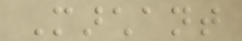Marchant
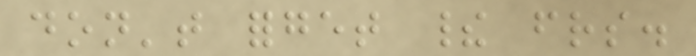don't forget their friends.
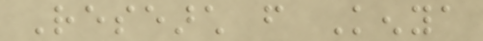Research from Kenya
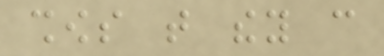shows that they can
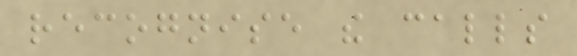recognise the calls
